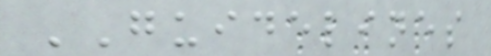GUIDELINES
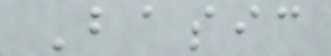Basic
